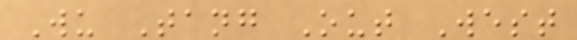Wu Tang Out West
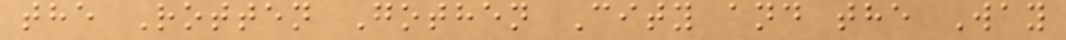the Rotten Gothen City and the Way
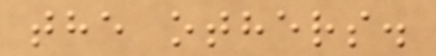the others.
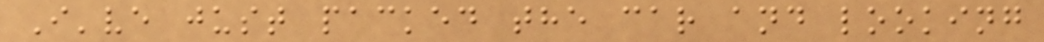I've just packed the car and looking
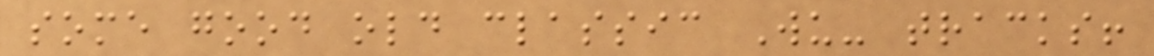some good old classic Wu- tracks!
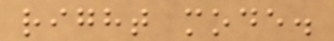right mode.
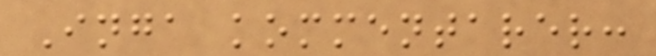Inga kommentarer:
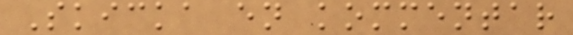Skicka en kommentar
